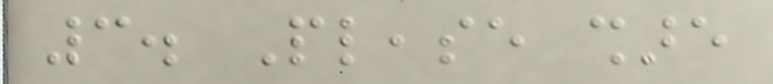3. Please share
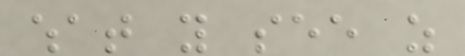what you see as
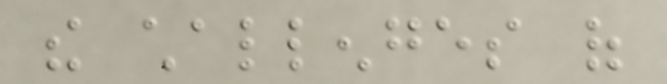the challenges of
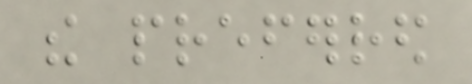the preferred
